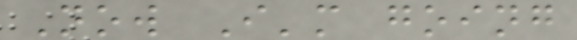Now I'm going
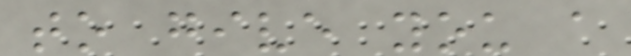to give you a
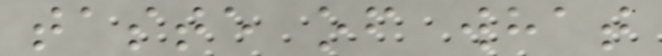taste of what
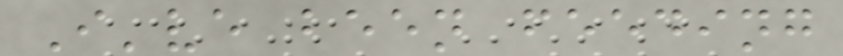I've been feeding
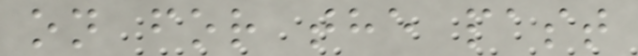on for the past
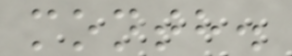month.
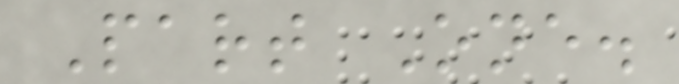Part One.
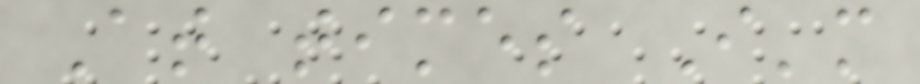At times I'm
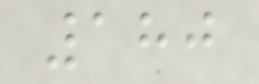180
